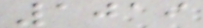1019
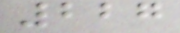227
